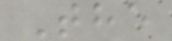The
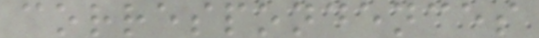correspondences
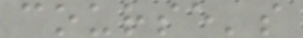course's
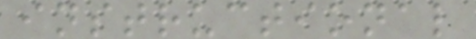instructional
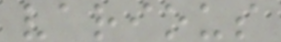various
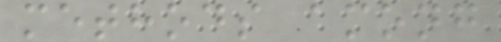methods among
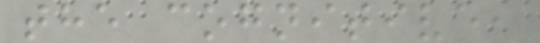the cognitive,
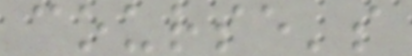course's
